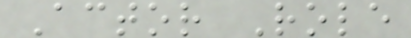Actor Role
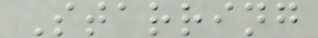Starring
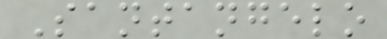Santangelo
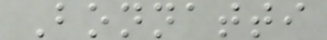Bonnatti
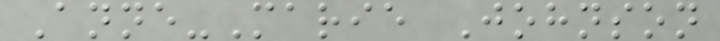Anne-Marie Johnson
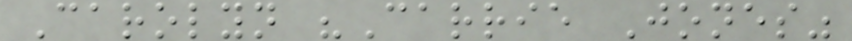Carolyn "Carrie Jones"
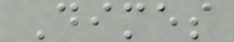Dimes
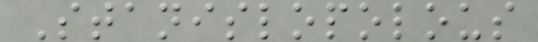Stanislopolous
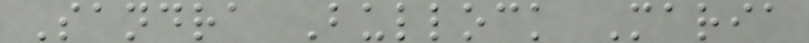Sandra Bullock Maria
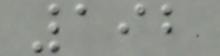192
